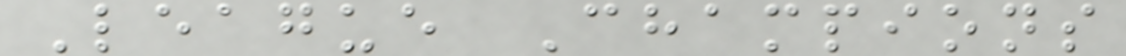League Champions
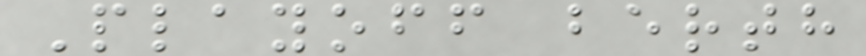Playoff berth
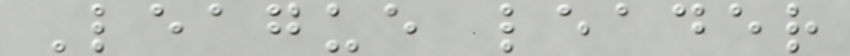League leader
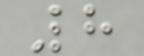8
